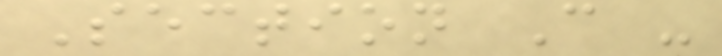Section C -
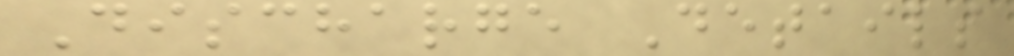Discharge Details
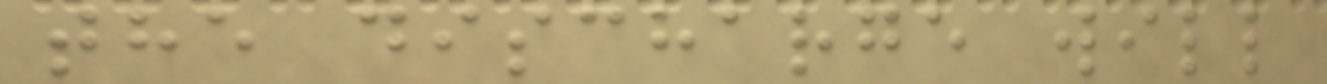the discharge will
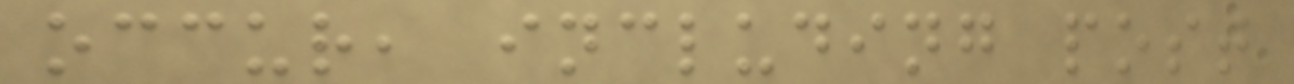occur, including post
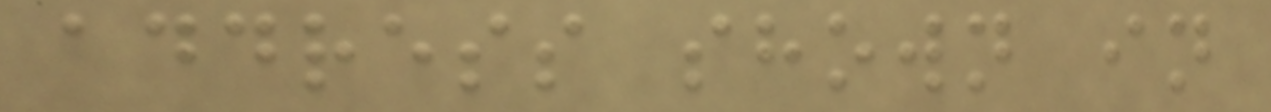address shown in
